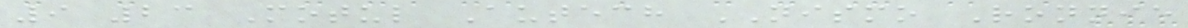9 23 Motul Autech NISMO Ronnie
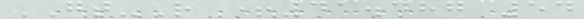GT-R +41.487 54
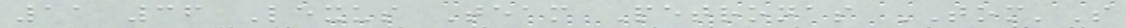11 36 Lexus Team Petronas TOM'S
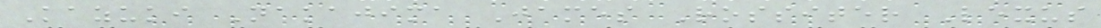Kazuki Nakajima James Rossiter Lexus
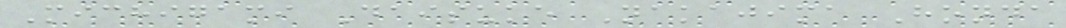Michigami Daisuke Nakajima Honda
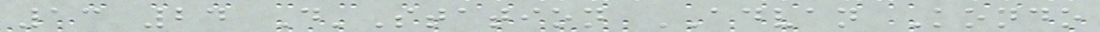13 24 D'Station ADVAN Kondo
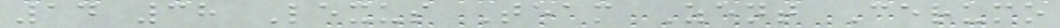14 38 Lexus Team Zent Cerumo
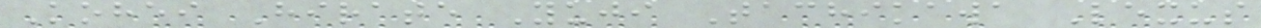Kohei Hirate Yuji Tachikawa Lexus
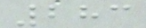283
